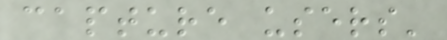capture users'
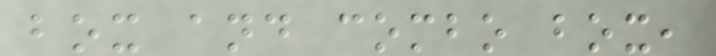box and combo box,
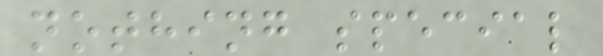nothing special
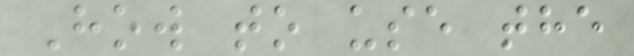How to use the
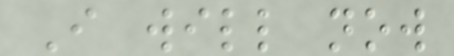I will now
